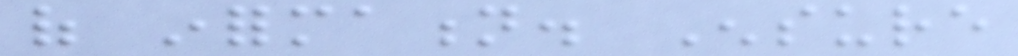of information. Ensure
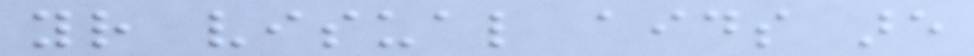your visual aids are
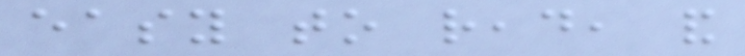easy to read, and
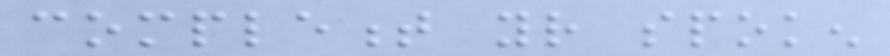complement your spoken
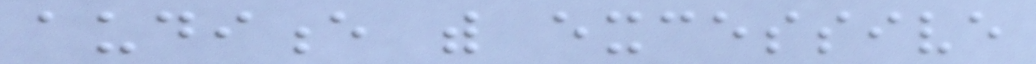audience with excessive
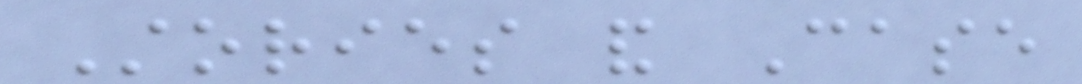Stories and Case
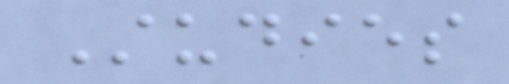Studies
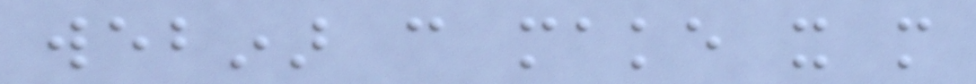webinar can make it more
